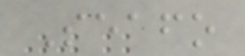Seafo
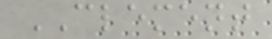CLEMENT
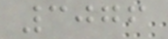3076
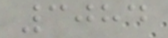3084
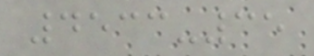4533-35
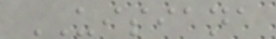UISIANA
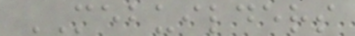MEBUILDERS
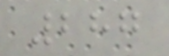287
